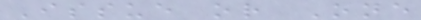Issue or One
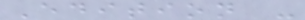Edition -
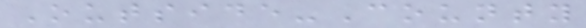Outside-County
